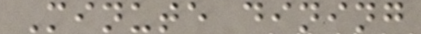Minute dining
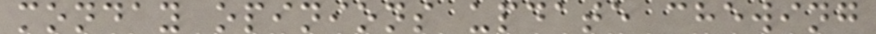monday opinions update chewing
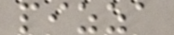pizza
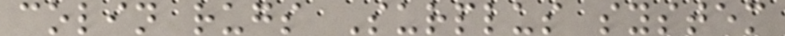colin rugs Surplus system
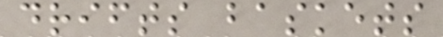drifts baskets
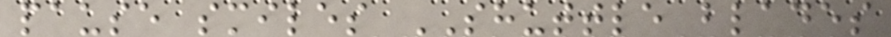pause smiles SHUTTLE blades
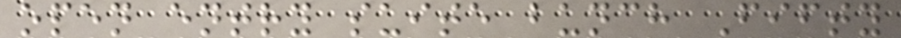open entry suite bunch Fifty
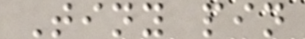Tiny pin
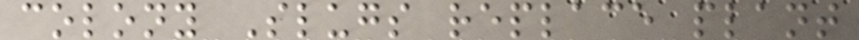colony Slugs replace plant
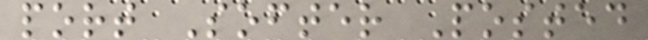port Softer Posted
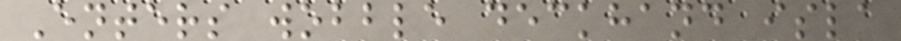Enters wobble deckhand isla
